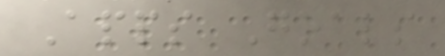Apps Goals
